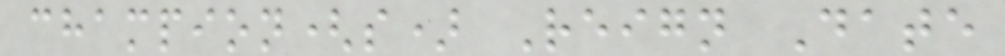champion(s) Reign Date
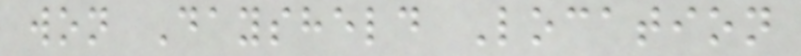won Daysheld Location
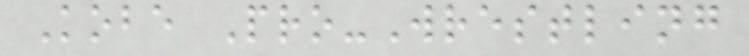Kobe Pro-Wrestling
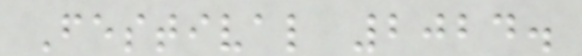Festival 2024.
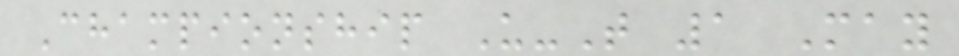Championship U-T 1 May
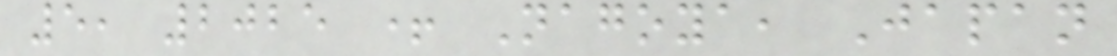5, 2025 + Nagoya, Japan
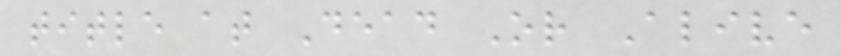title at Dead Or Alive
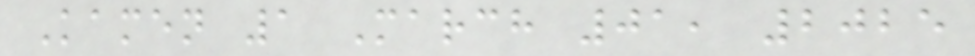Kamen 1 March 01, 2025
